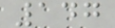147
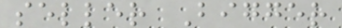seller Bigger
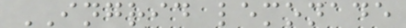INGRID lemonade
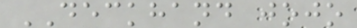DECKHAND jojo
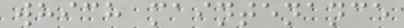which maintenance
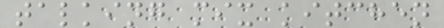talking mix kitchen
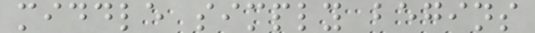middle simply begins
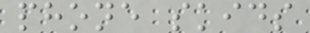phone skids
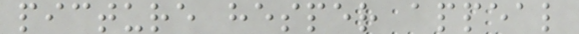picture hesper appeal
